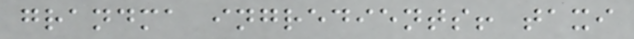grandma ingredients! taxi
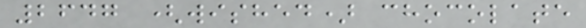2647 (wished) chocolate
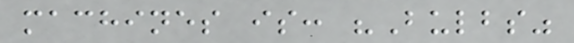machines is: "Bulbs"
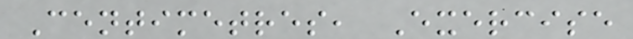Centimetres, Exercise
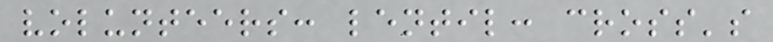volunteers: lentil: cross's
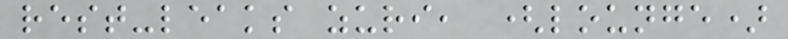rest-leaks zuri, (lounge)
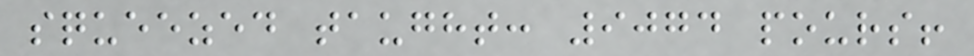squeezed taught: 9074 pours!
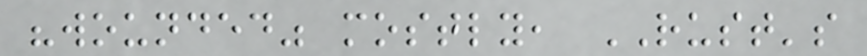"wounded" mostly, RUST's
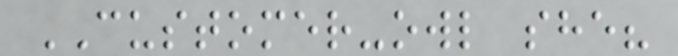CUSTOMER-owl she?
